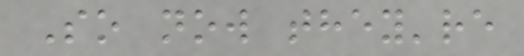So now they're
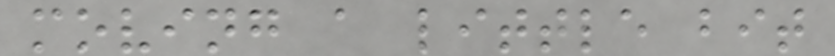moving a little bit
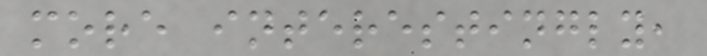more interestingly,
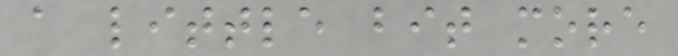a little bit more
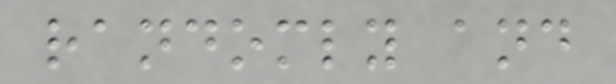randomly and
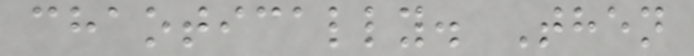chaotically. Then
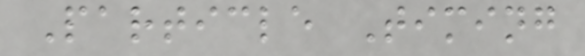Particle Timing
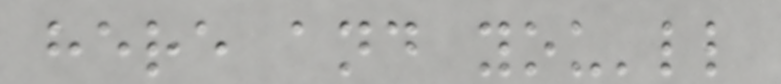here and you'll
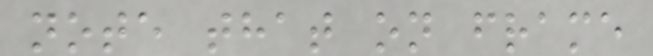note that on frame
